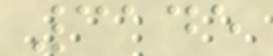3145
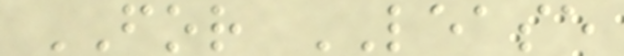FOR LEASE
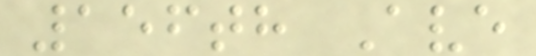156th Ave
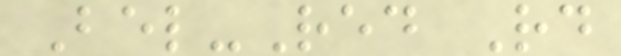Bel-Red Rd
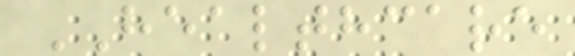HEALTHCARE
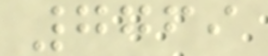7769
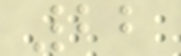22
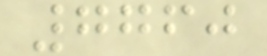7760
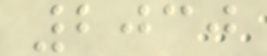2030
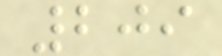209
